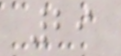29
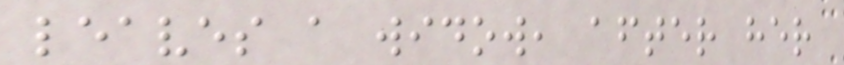leaves a widow, after her
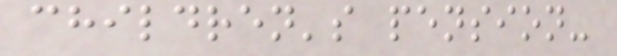children's pension-
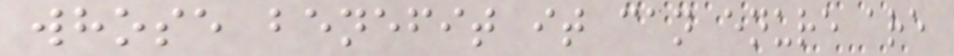whose benefit it can enure are
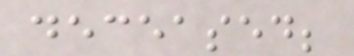deceased;
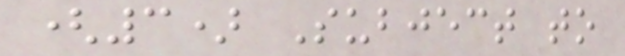(3) Subject to
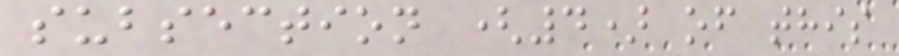subsection (4) of this
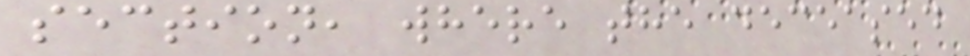section, where the deceased
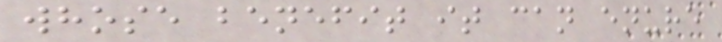whose benefit it can enure
